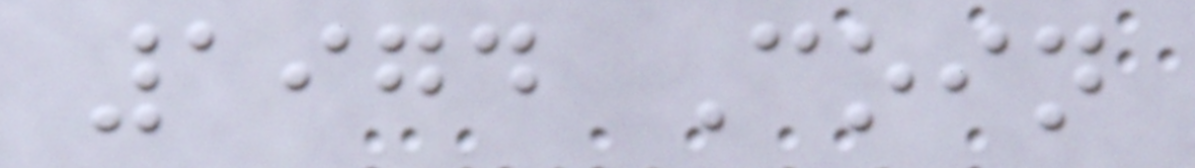1974 Coin
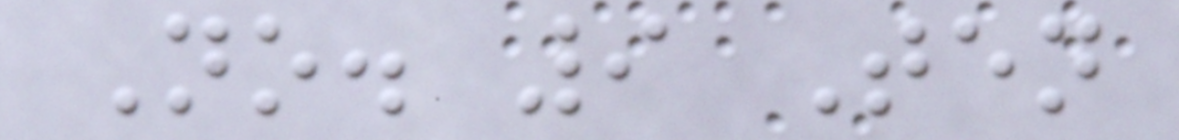No. 9 Ten
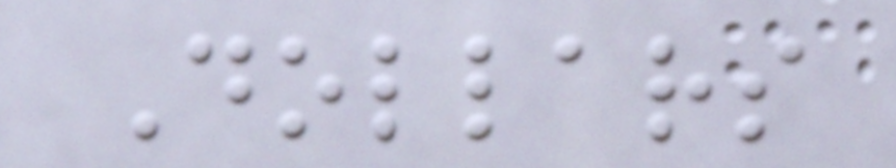Dollars
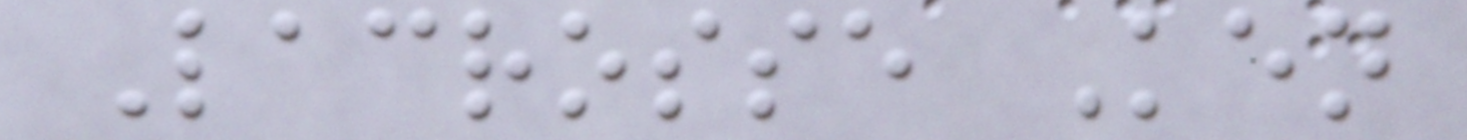Lacrosse Ken
